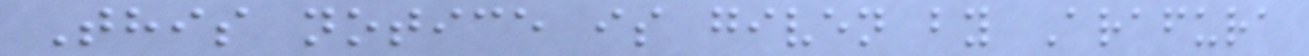This notice is given by Arafura
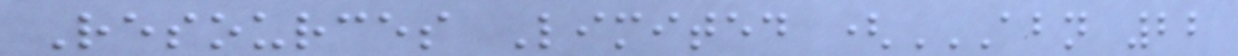Resources Limited (ABN 22
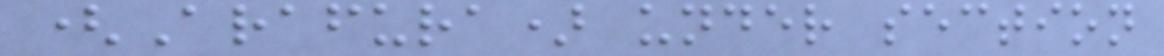(Arafura) under section
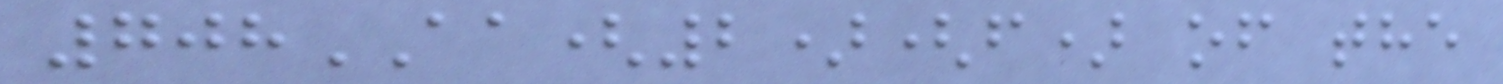708AA(2)(f) of the
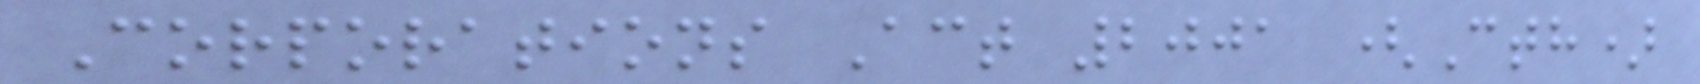Corporations Act 2001 (Cth)
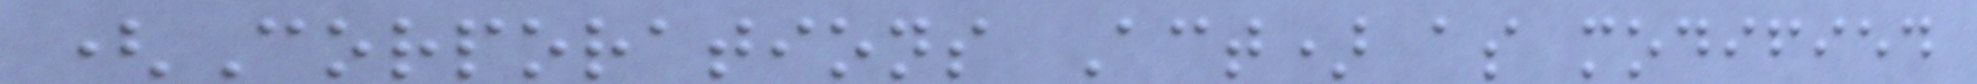(Corporations Act) as modified
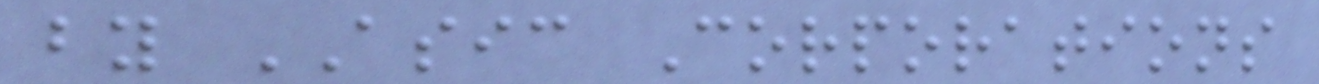by ASIC Corporations
